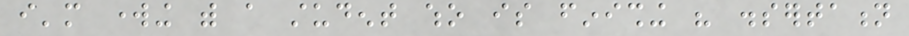i'm working with a student who is finishing his dissertation
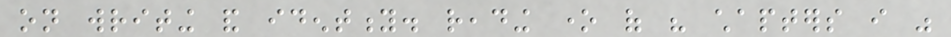on writing and identity. reading one of his chapters i was
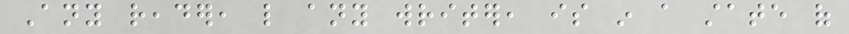Any reader, like any writer, is in a state of
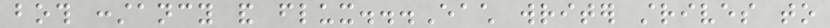both constancy and flux...Each writer strives to
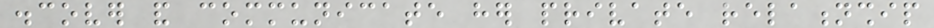discover and communicate her private relationship
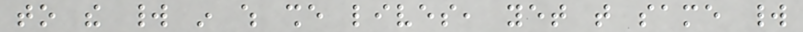to the world in which she lives, yet that same world
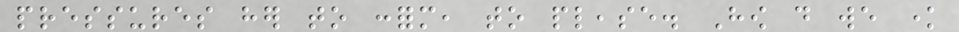pressures her to conform, to please. How do we know
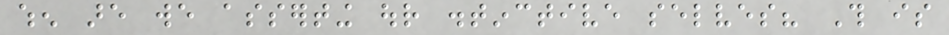when are we asserting our distinctive selves? This is
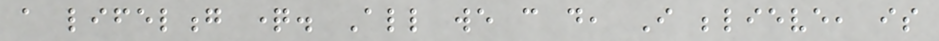a lifelong question. All we can do, I believe, is
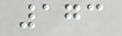173
